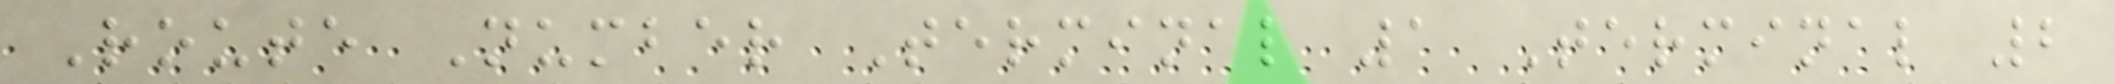Route Number Terminal 1 Terminal 2
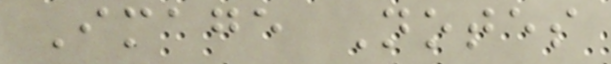Image Notes
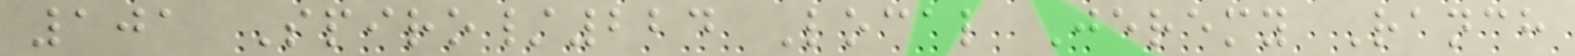101 Spiro/224 Local Jeremy Ranch
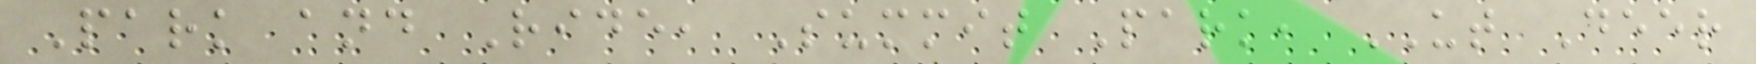Park and Ride, Summit Park, UT Deer
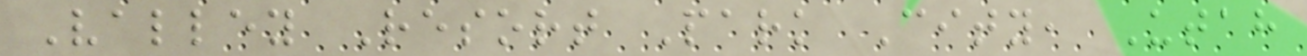Valley Resort Park City, Utah
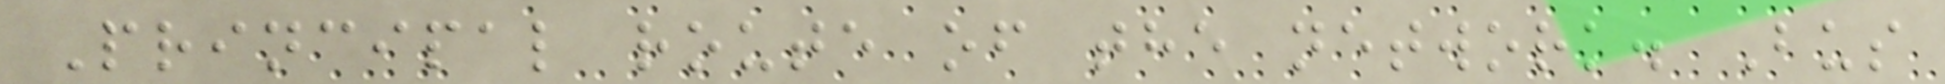Principal route of the network. Bus
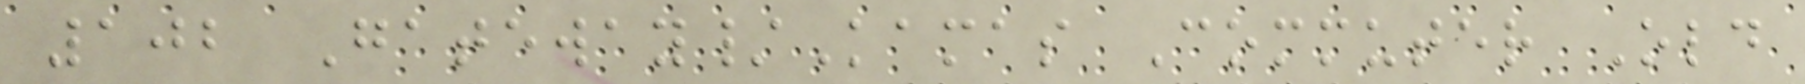102 Gateway/Kamas Commuter Old
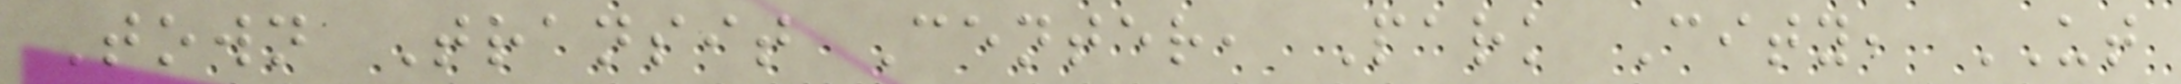Town Transit Center, Park City, UT
